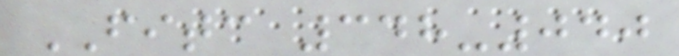FITC 348-040
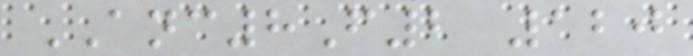ANC8F2 120
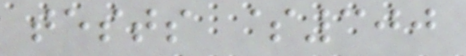tests $300
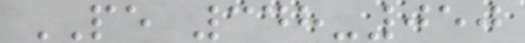PE 348-050
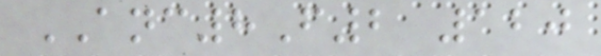ANC8F2 120
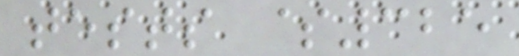tests $325
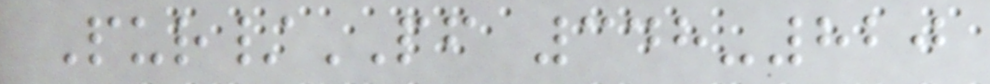Pur/PF 348-820
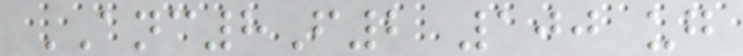ANC8F2 100 ug
